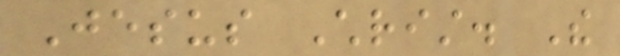Jesus Christ. The
